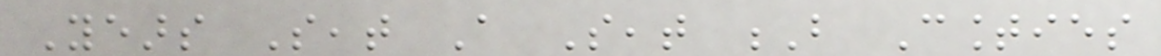Years Seat A Seat B Counties
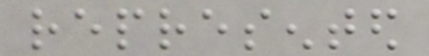represented
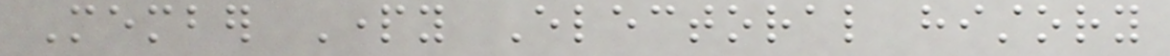Member Party Electoral history
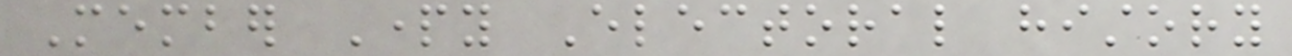Member Party Electoral history
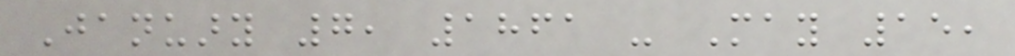January 7, 1861 - May 15,
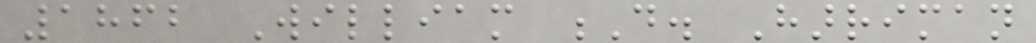1862 William D. Harriman
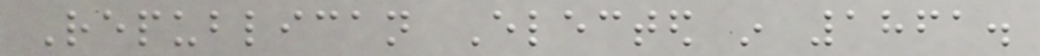Republican Elected in 1861.
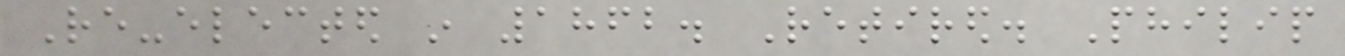Re-elected in 1862. Retired. Philip
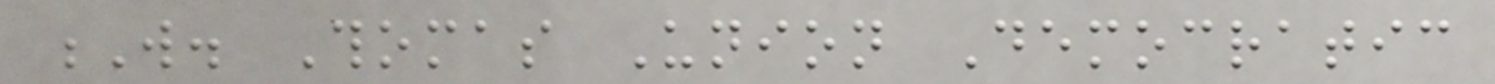W. Thomas Union Democratic
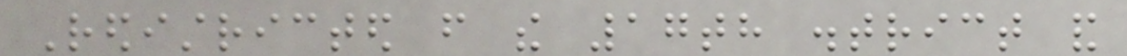Redistricted from the 17th district and
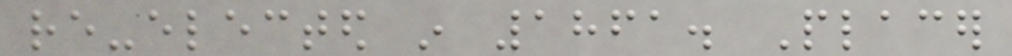re-elected in 1861. Placer
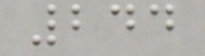244
